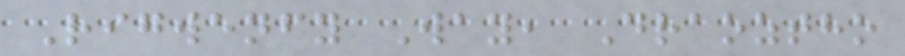Rigwenfy Way, Draoztho
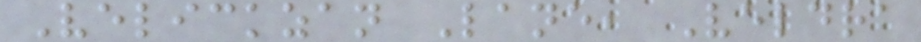Velickzan Lane, Veldra
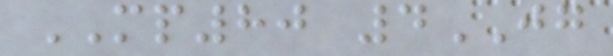MP80 4JG
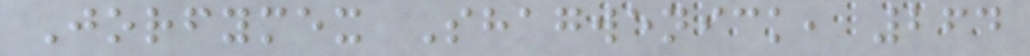Jorfymex Shagwenick, 264
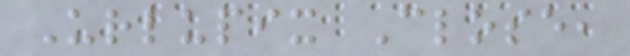Urlupix Close,
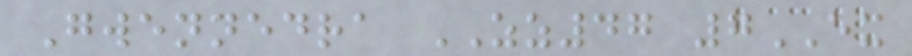Gwennedra ZZ47 7EX
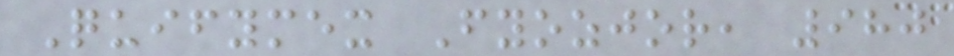Quifymex Fyozjor, 980
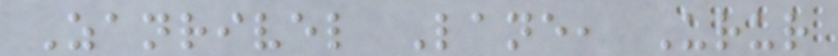Zanrivel Lane, Urur
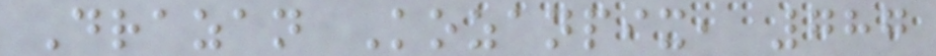Drazan Kozanpix, 787
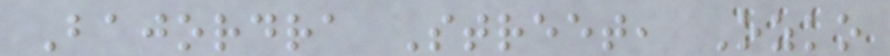Bajordra Street, Ozko
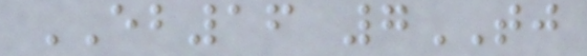EB16 7TJ
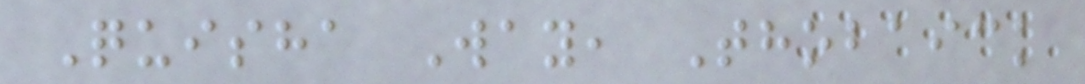Quisha Way, Thobaick
